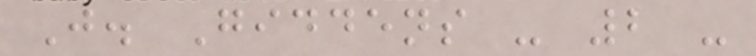J. Giddens - 2 -
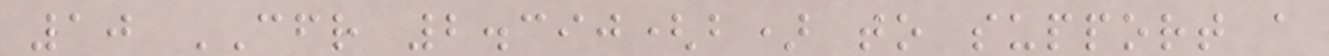10 CFR 2.390(b) to support a
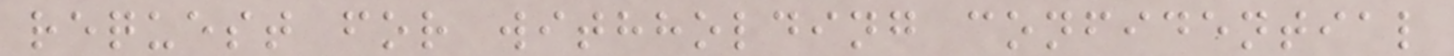request for withholding confidential
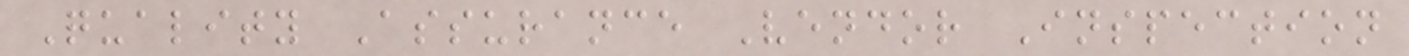Quality Assurance Vendor Inspection
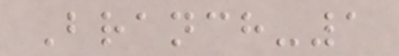Branch-1
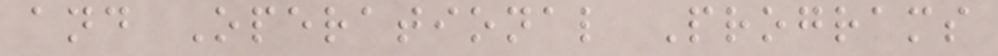and Operational Programs
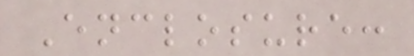Enclosure:
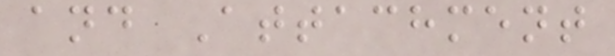and Attachment
